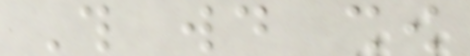This would show
